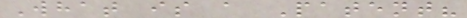What is a Patent?
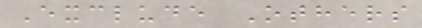Exclude Others
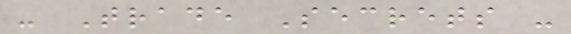- Trade Secrets -
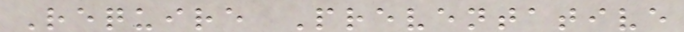Require Preventative
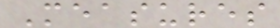Measures
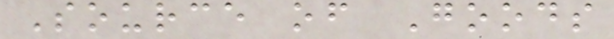Source of Goods
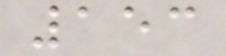153
